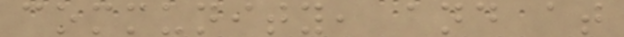community, and at
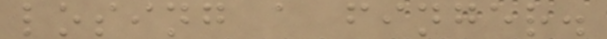losing a finger.
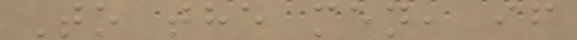To the men, if
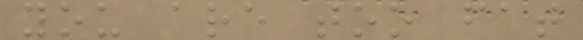you are too fat
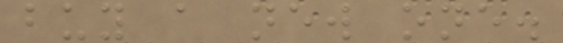buy a new one.
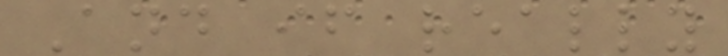And if really
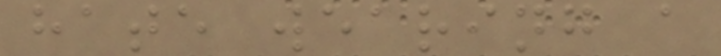hate wearing a
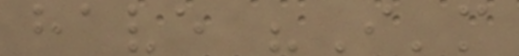have "I'm
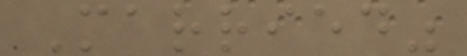Married"
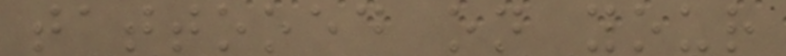tattooed on your
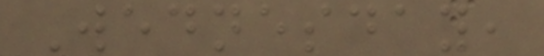Wednesday,
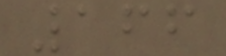166
